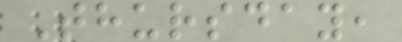Thursday,
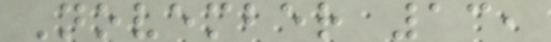November 13,
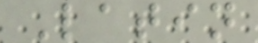Latin
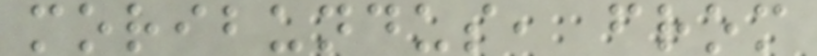moribundus, from
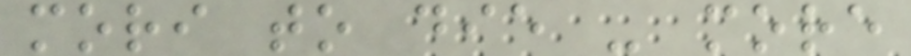mori to die - more
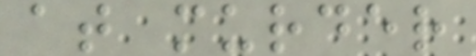at murder
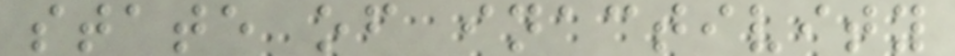state of inactivity
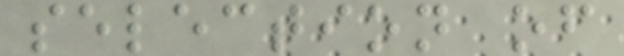selection of
